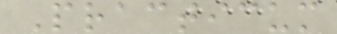Practicum
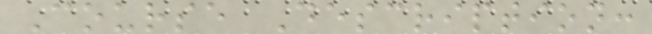Course Description:
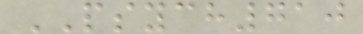PSYCH710
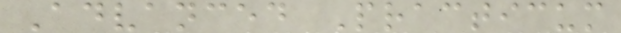Advanced Practicum
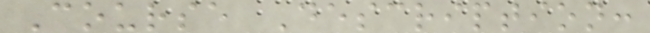Course Description:
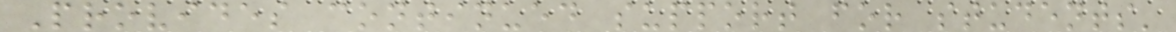Provides continued support for students'
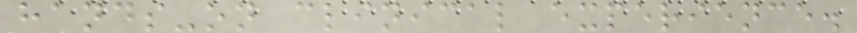hands-on clinical experience.
